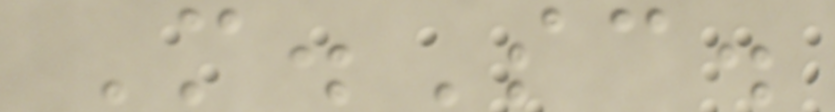M.Sc.
